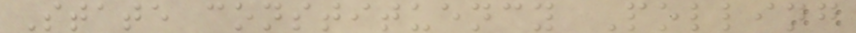State constituency Polling
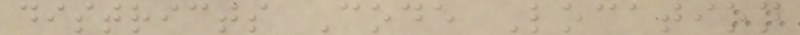districts Code Location
